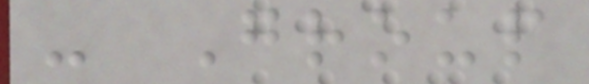- Group
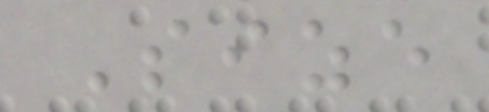Size
